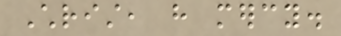Christ, have mercy.
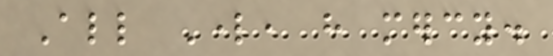All Lord, have mercy.
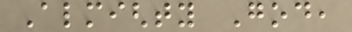Almighty God,
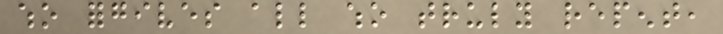who forgives all who truly repent,
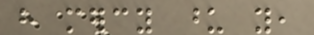have mercy upon you,
